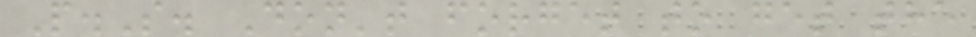P.S. Don't forget to get the
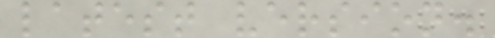latest version.
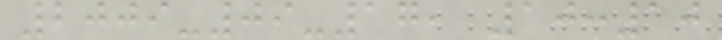2009-09-17, 10:10
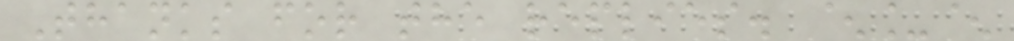Thanks for the replies. ^_^
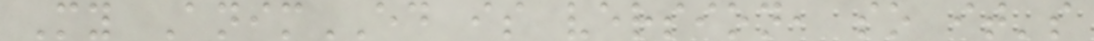My AnimED is version, so it's
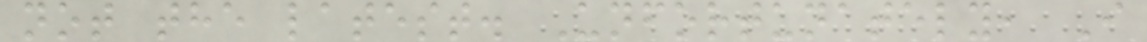not the latest. Unfortunately, I
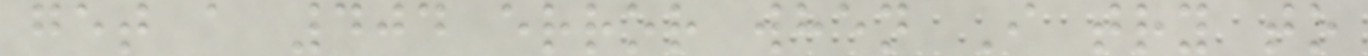get a 404 error when I try to
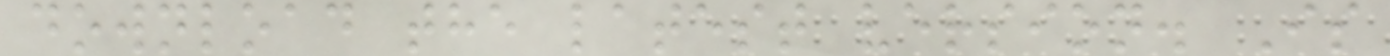download the latest version. Is
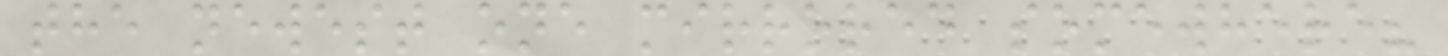the newest one mirrored somewhere?
